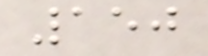150
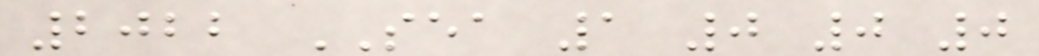2022 SEA 1 0 0 0
